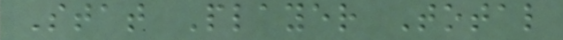Stat Player Total
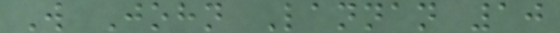W John Lannan 10
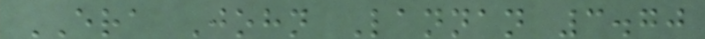ERA John Lannan 3.70
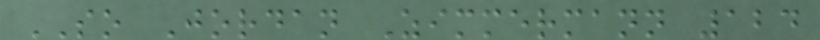SO Jordan Zimmermann 124
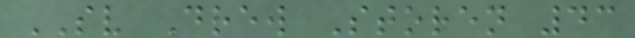SV Drew Storen 43
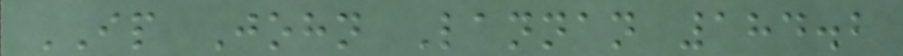IP John Lannan 184.2
